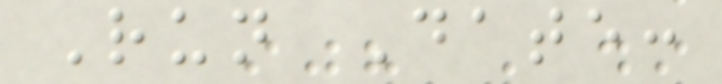Run Date:
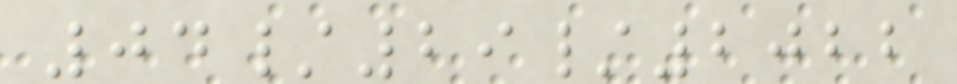04/29/2022
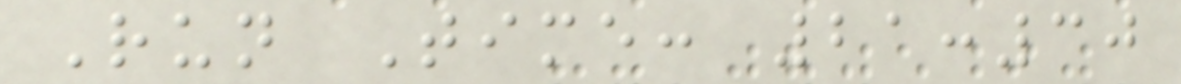Run Time: 21:30
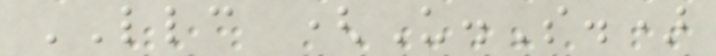LLC (U.S.)
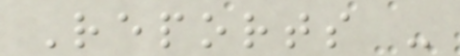Reports -
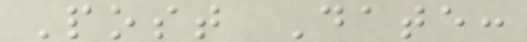Post Date:
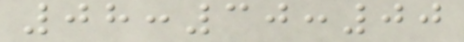08:30:00
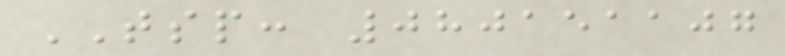TSP: 080151107
